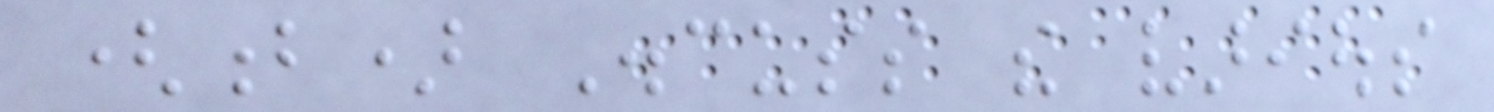(b) Discuss the various
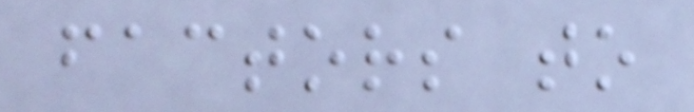factors to
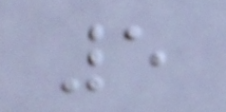5
